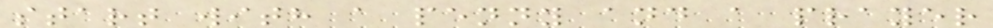start with a penny and a prayer
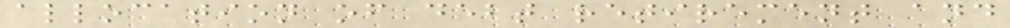allocation of debt retirement and
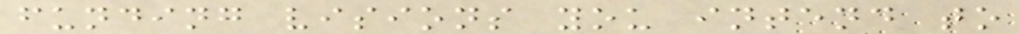funding visions you intend to
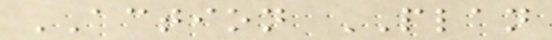ACTION PLAN
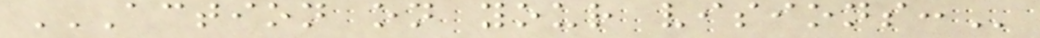ACTION ON YOUR VISIONS:
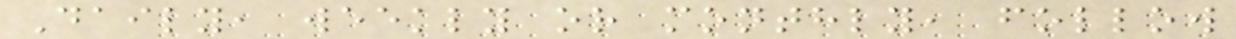Daily, weekly or monthly, follow
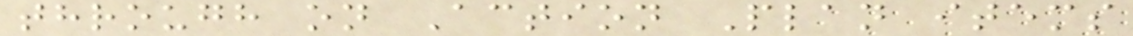through on Action Plan items
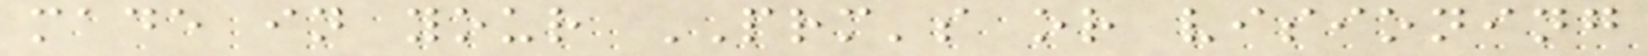made in your PRM's or visioning
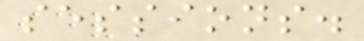sessions.
